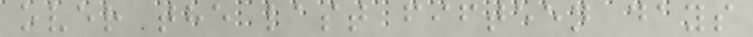over the last fifteen days
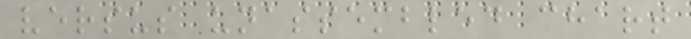versus unassembled chart
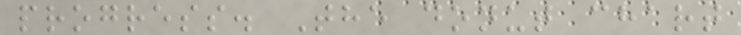progress. The donut chart
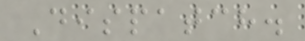Dispatch.
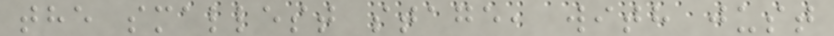the smallest stage, with just
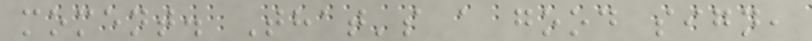moment. That's a good sign,
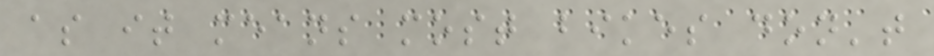as it means most bikes don't
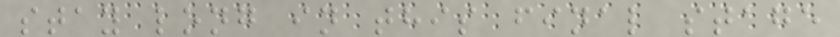stay long in this final stage
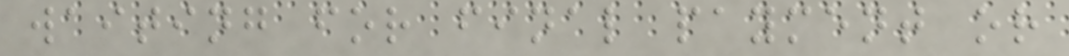waiting for final payment or
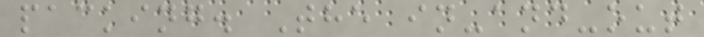packing. The in-and-out
